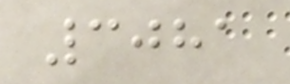3081
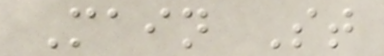Main St
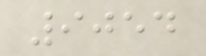9054
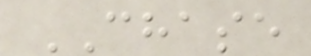CHASE
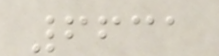6631
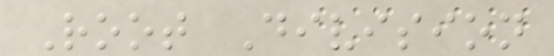Root Division
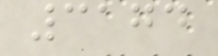3174
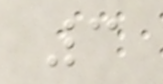3
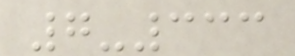7-333
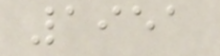1951
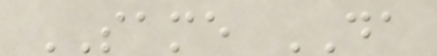SAME DA
